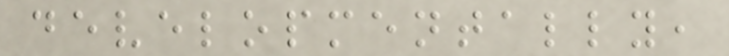developmentally,
